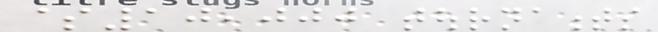$10,000 tournaments
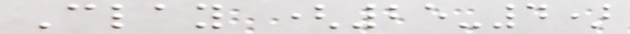Clay (25-4)
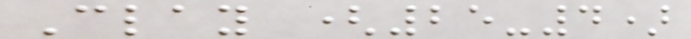Clay (25-4)
